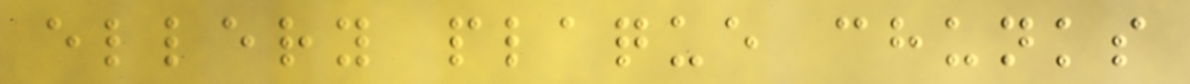ellery plaque chunks
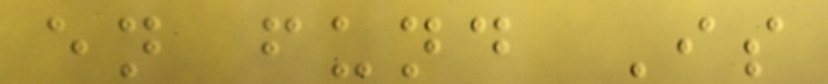en fund Is
